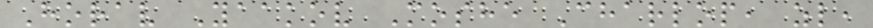Horav Yaakov Moshe Charlop, zl,
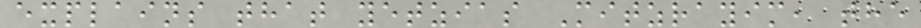explains that yetzias Mitzrayim, the
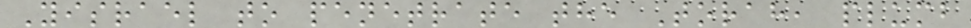Yisrael to penetrate the Torah, plumb
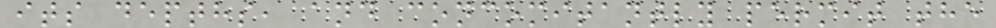its depths, and concomitantly permit the
